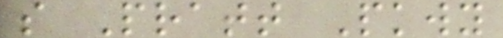s Pratt Pkwy
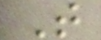T
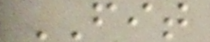FIT
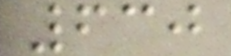630
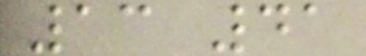13 41
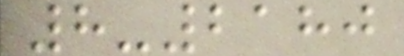8-2180
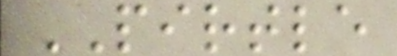PIRTLE
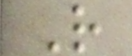R
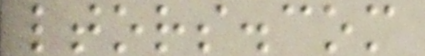ltors.com
